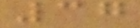37
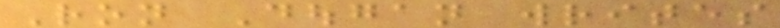Ron Dougan writes
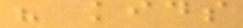his kids
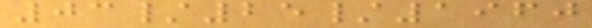03/25/1960
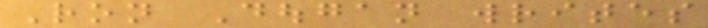Ron Dougan writes
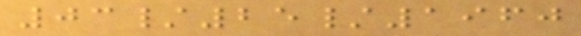03/25/1960
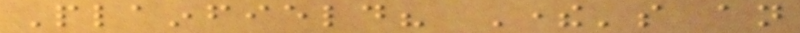Plainfield? There's an
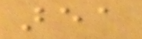area
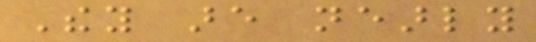They are nearly
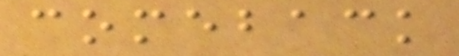comeback
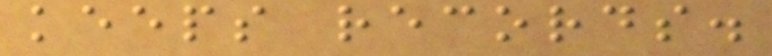keeps records.
